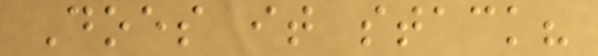Does it stack?
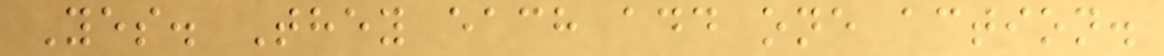Yes. They each add one action.
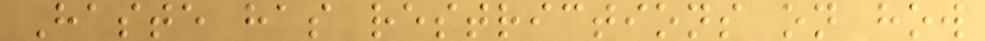Haste has restrictions on how
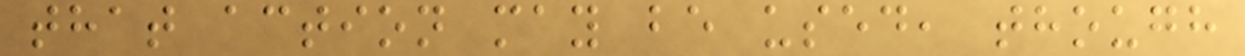that action may be used, though
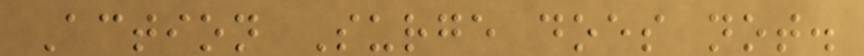Action Surge does not.
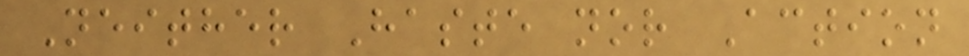Neither Haste nor Action
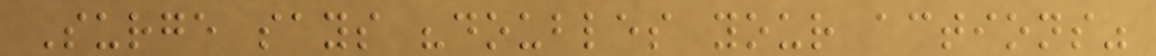Surge says "doubles your actions"
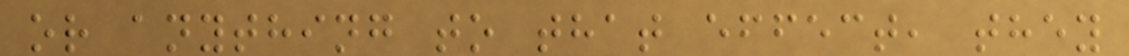or anything to that effect, they
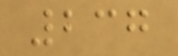237
